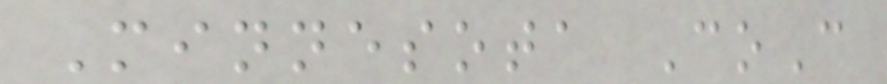Minnesota CoC
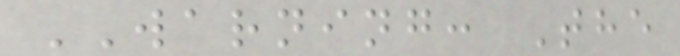WARNING: The
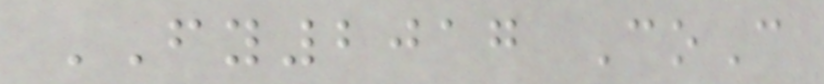FY2017 CoC
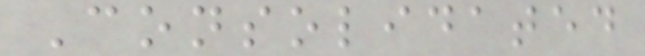Consolidated
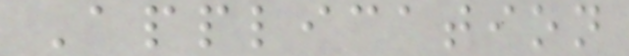Application
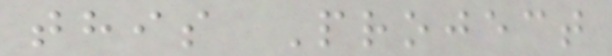this Project
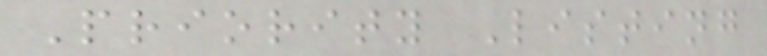Priority Listing
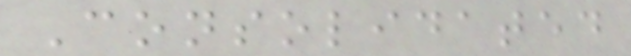Consolidated
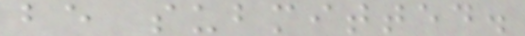be submitted.
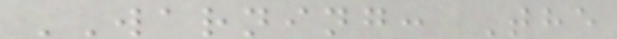WARNING: The
